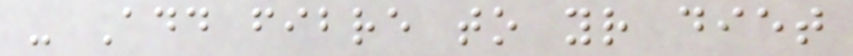- Add fibre to your diet
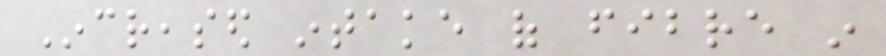Increased intake of fibre in
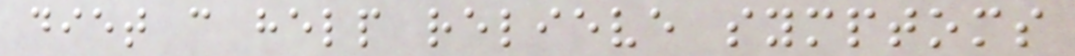diet can help relieve symptoms
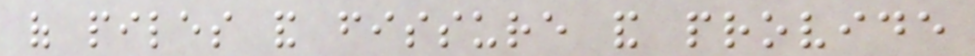of piles and fissure and provide
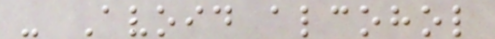- Avoid alcohol
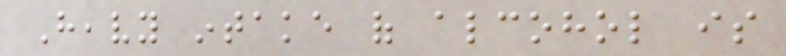Heavy intake of alcohol is
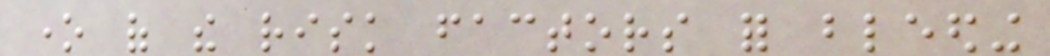one of the risk factors for bleeding
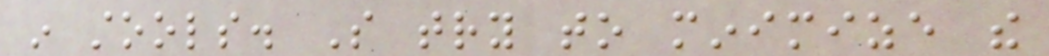in stools. So try to minimize the
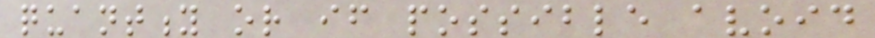quantity or if possible avoid
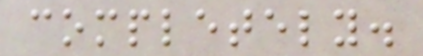completely.
